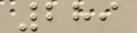289
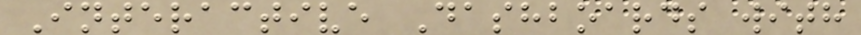Interactive Dashboards with
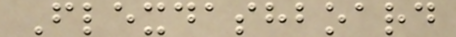Flexdashboard
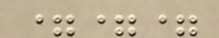===
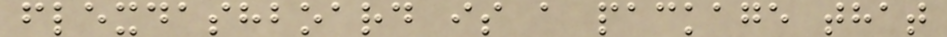flexdashboard is a package that
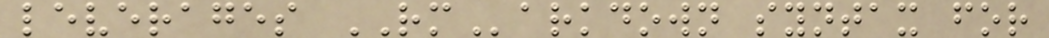leverages RMarkdown syntax for
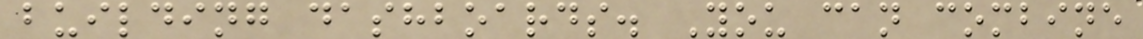building dashboards. You can combine
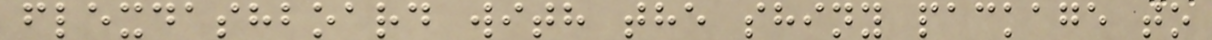flexdashboard with the shiny package to
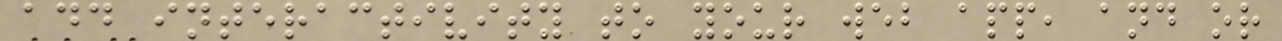add interactivity to your web app, and or
